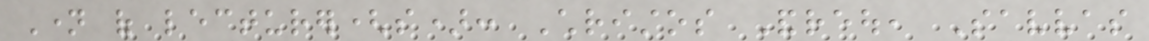Name of lecturer(s): Christos Andreou, Savvas
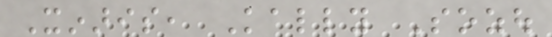Xinaris, Kally Sozou
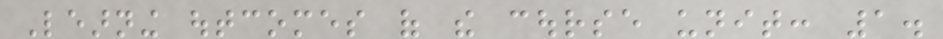Learning outcomes of the course unit: 1.
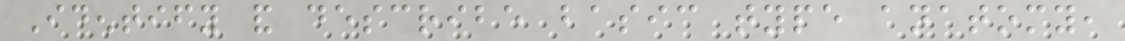Identify and describe basic type anatomy,
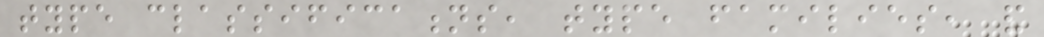type classifications, type families, and
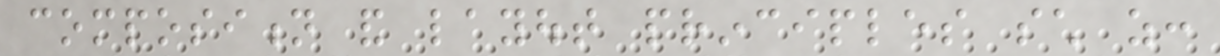composition and layout principles such as:
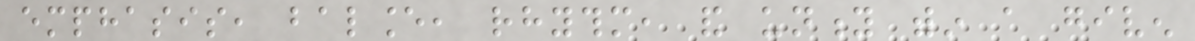emphasis, balance, rhythm, and unity within a given
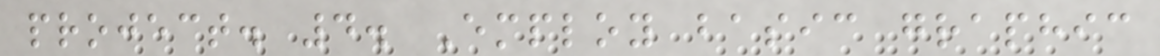project. 4. Employ basic graphic
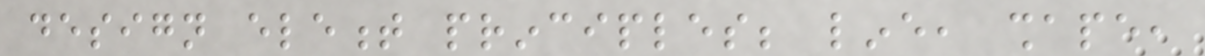design element principles; line, shape,
